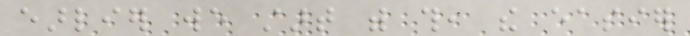earlier we start with this, the easier
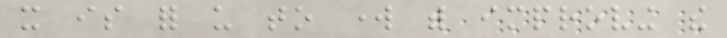it is for us to work with improving the
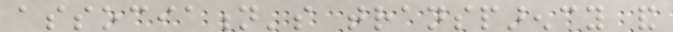association's transparency and
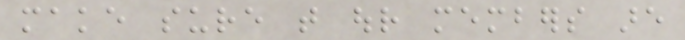make sure that our members are
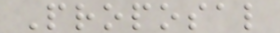Proposal
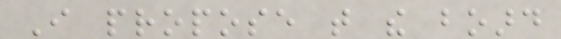I propose that the board
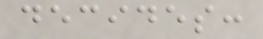decides:
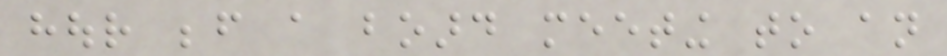hour before a board meeting to an
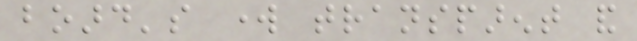board's work transparent and
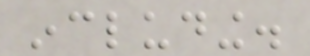including.
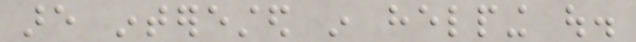are interested in helping out.
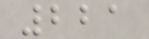221
